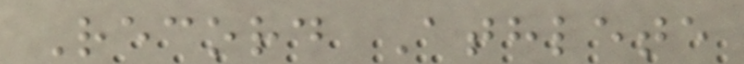Record Athlete
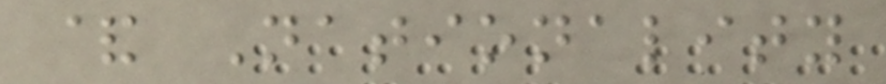& Nationality
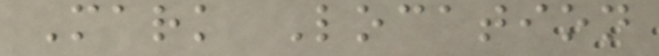Mark Location
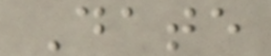Date
